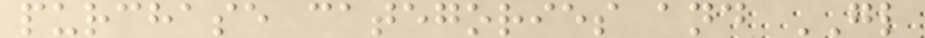purchase categories and GL
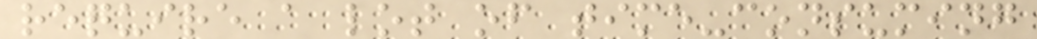require a lot of time-consuming
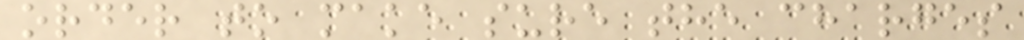order to make sure the charges
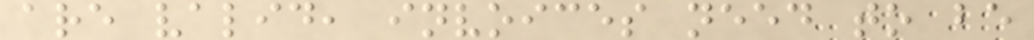are valid, invoices need to be
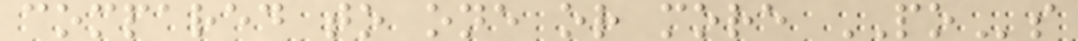compared to one or more POs
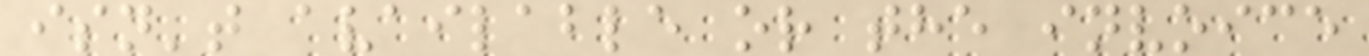isn't available or the invoice
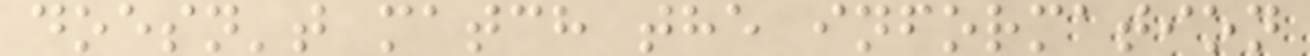doesn't match the information
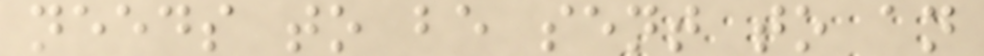needs to be sent to an
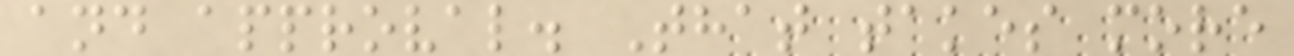and approval. That takes more
